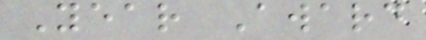Year Award
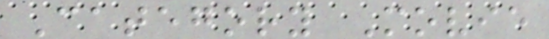Category Movie
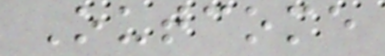Outcome
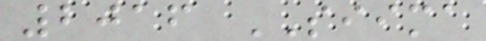2016 SIIMA
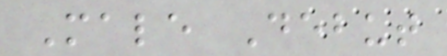Male Debut
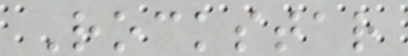Rockstar
